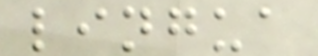lingua
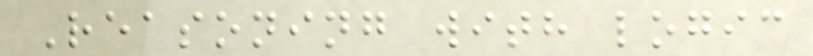Reasoning with logic
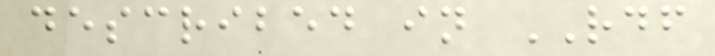described in RDF
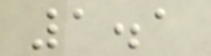1.1
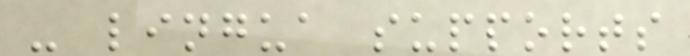- lingua supports
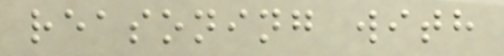reasoning with
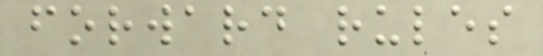forward rules
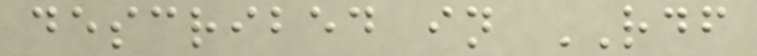described in RDF
